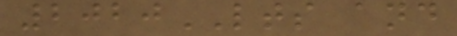2020LTS and
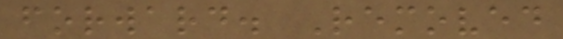forward. Removed
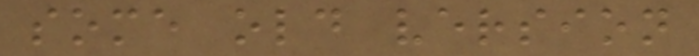some old version
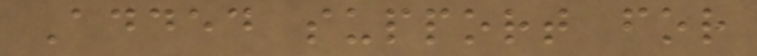Added support for
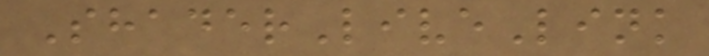ShaderLiveLink
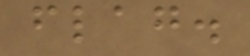flag.
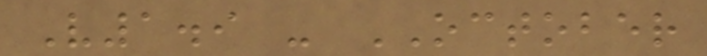V1.9 - OCTOBER
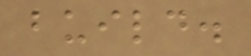build.
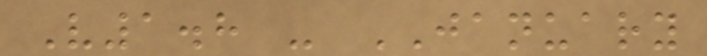V1.8 - JANUARY
